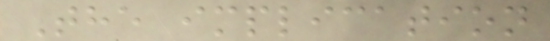The implication
